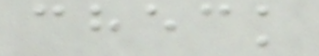check
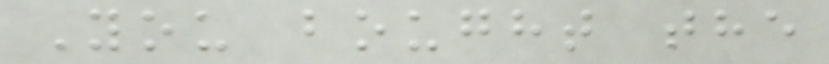You bought the
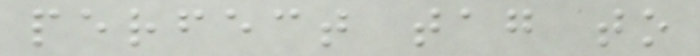perfect tag to
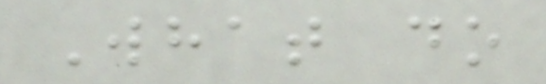What do
